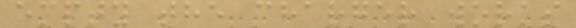empty the charger works
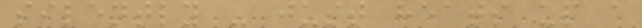silently - just heats up a
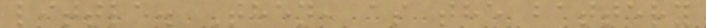little. Then, as the battery
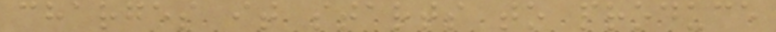charges it starts to produce
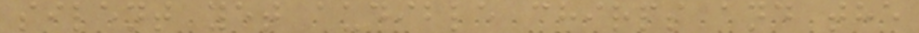silent yet audible chirps and the
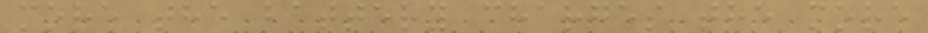more the battery charges the more
